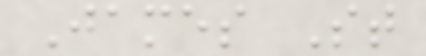James St
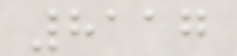8117
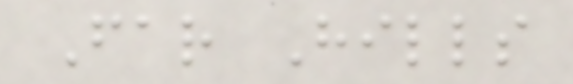Far Hills
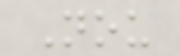Nou
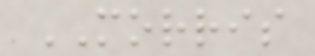MORRIS
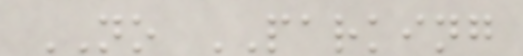NO PARKING
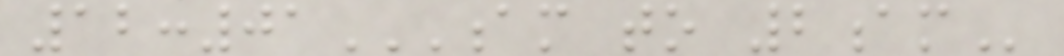12:01AM TO 2AM
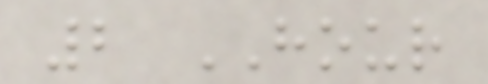2 HOUR
